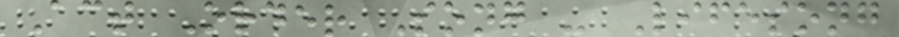Act Order Song - Lifesong
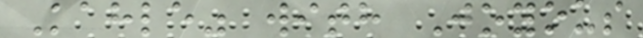Kahle" with Joyous
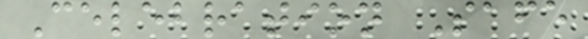Celebration Safe
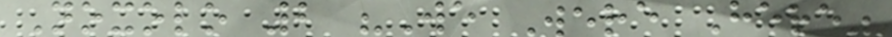Noxolo 2 "We Were Here"
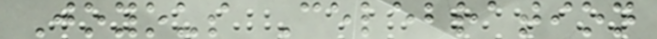Joyous Celebration
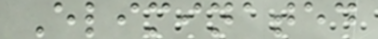Eliminated
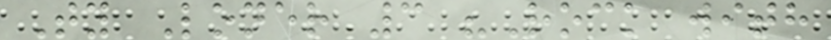Ty Loner 3 "Rock with
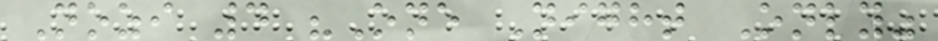Nozi 4 "One Night Only"
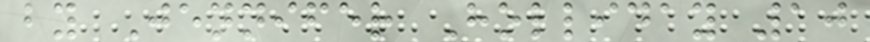by Jennifer Holliday 10
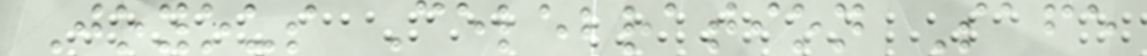Joyous Celebration Safe
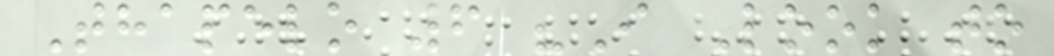Thapelo 6 "I Look to
